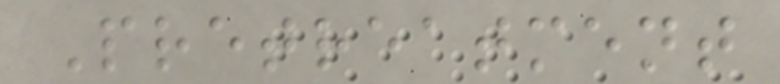Pretreatment
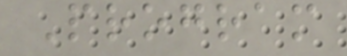Program
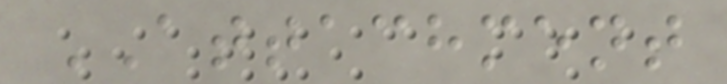ATTACHMENT
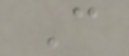C
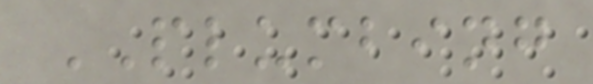PLUMBING
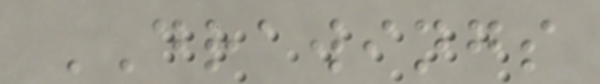DRAWINGS
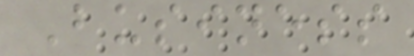Business
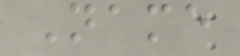Name
